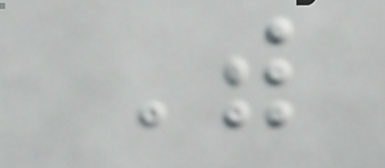With
